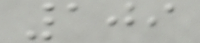109
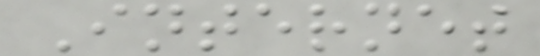Internet
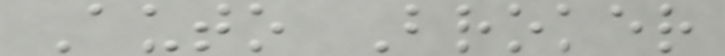Auto Broker
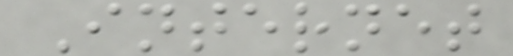Internet
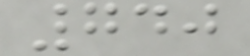740
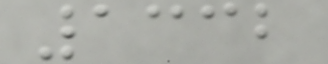1332
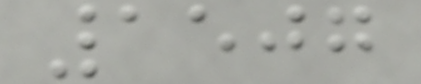1507
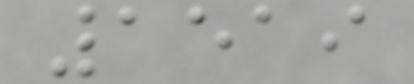1519
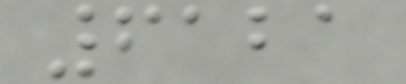6121
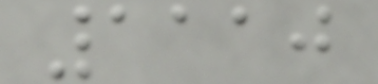1110
